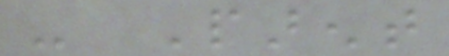- Parent
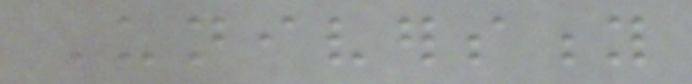University
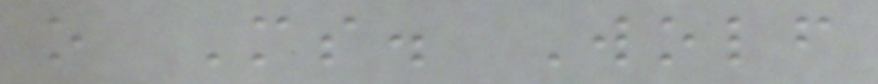o Ms. Wolf
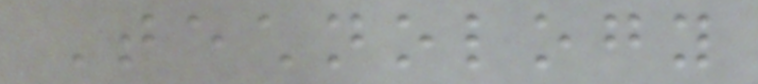Technology
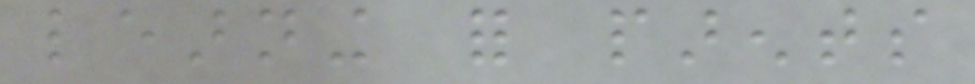learning for parents
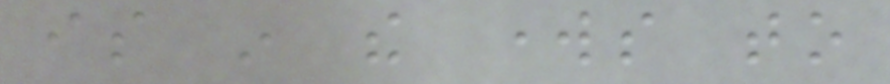is in the works to
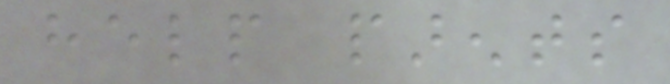help parents
